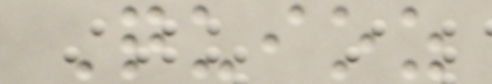Quioz
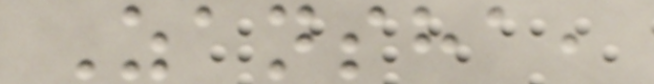Zansha,
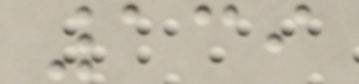139
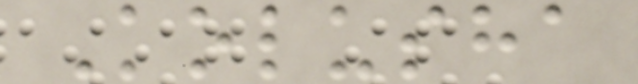Kolusha
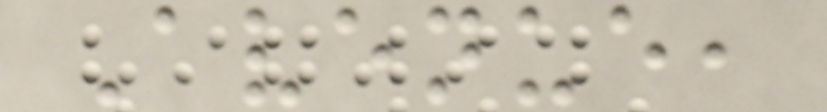Avenue,
